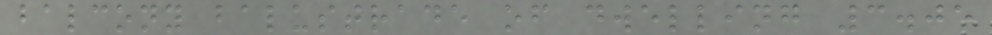balcony balustrade of dwelling 3.05
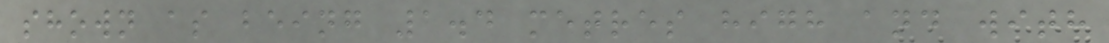shown as being 1.4 metres high and with
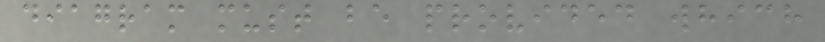diagram must be provided which
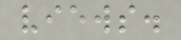views.
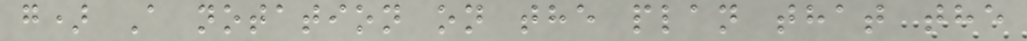g) A notation on the plan that the
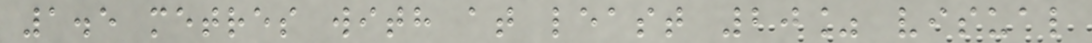1.5 metres with at least 20% visual
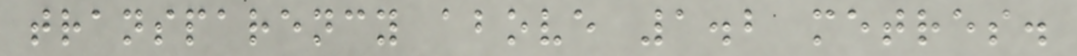transparency above 1.2 metres.
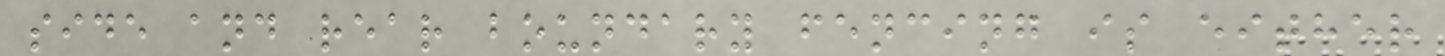side and rear boundary fencing is either
